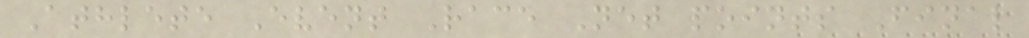Athlete Event Race Net points Final
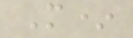M*
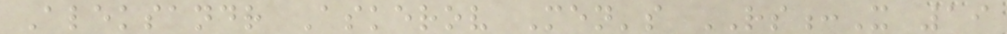Aleksandr Askerov Men's RS:X 19
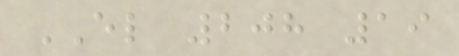EL 208 19
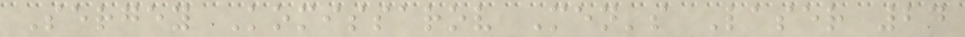Sergey Komissarov Men's Laser 24
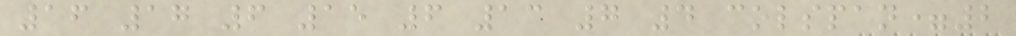16 17 6 15 6 13 7 4 colspan=2
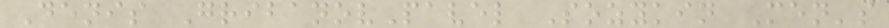Denis GribanovPavel Sozykin Men's
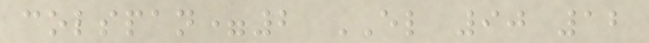colspan=2 EL 90 12
